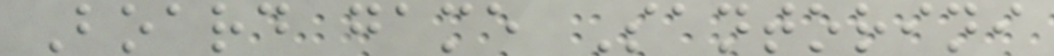Board game Santorini
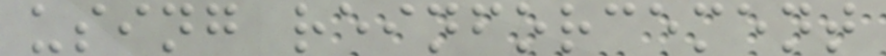using reinforcement
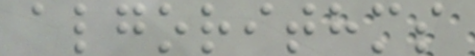algorithms
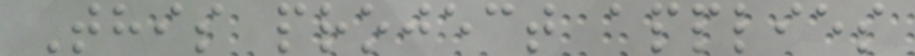This project applies
